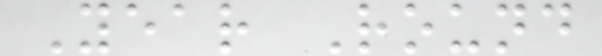Year Round
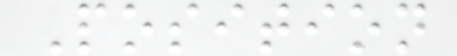Position
